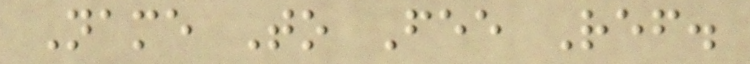Name To Fee Ref.
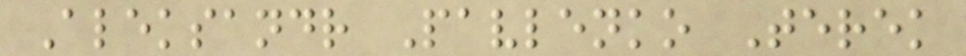Aleksandr Pavlenko Terek
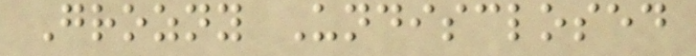Grozny Undisclosed
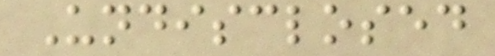Undisclosed
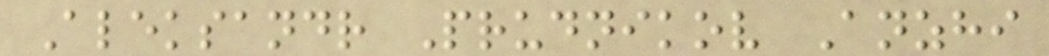Aleksandr Prudnikov Anzhi
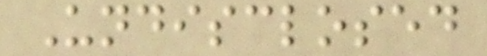Undisclosed
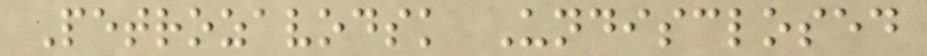Petrozavodsk Undisclosed
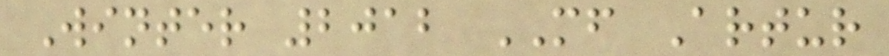Winter 2012 MF Artur
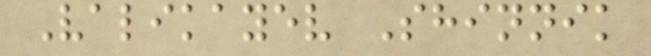Valikayev Shinnik
